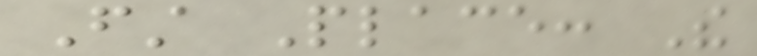First Place: The
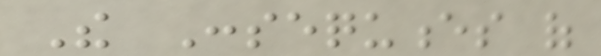The Consequences of
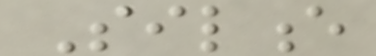Silence
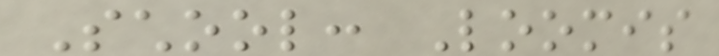School: Loomis
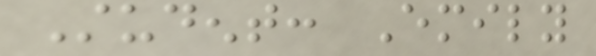Student: Emily
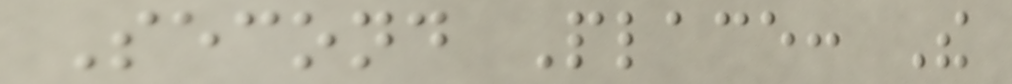Second Place: The
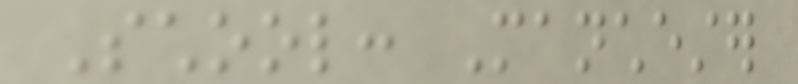School: Manchester
